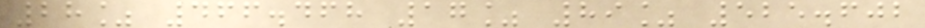28% 466.468 17% 89% 525.602
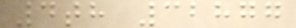4th 32877
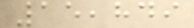15,849
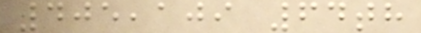405,109 64th
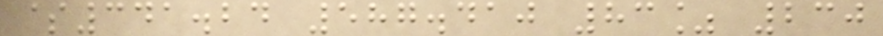$341.24 587.410 83% 230
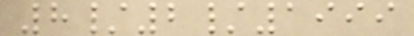8/2/1999
